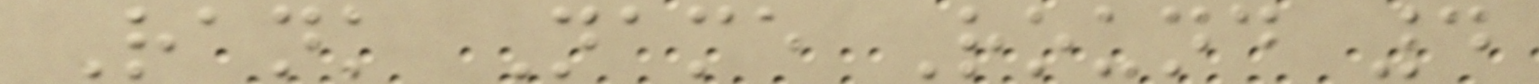Rank Name Round 4
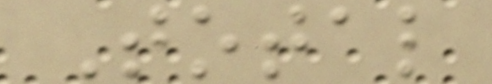Total
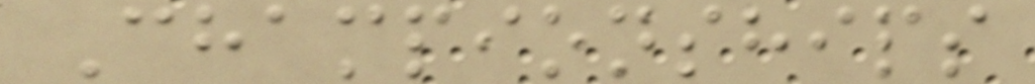Championships
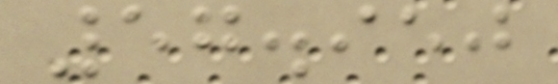57.950
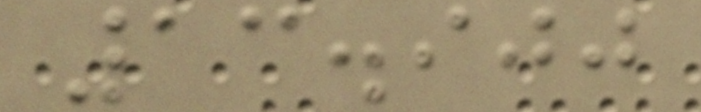13.900
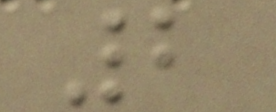2
